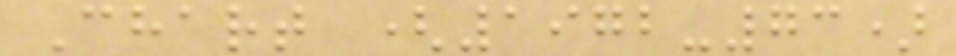Chart (1972-73)
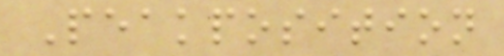Peakposition
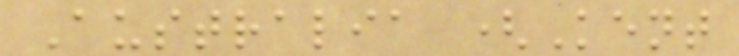Australia (Kent
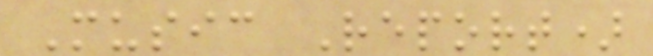Music Report)
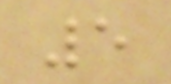5
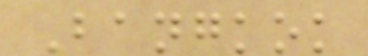Bangkok
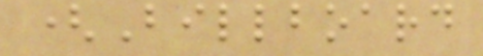(Billboard
